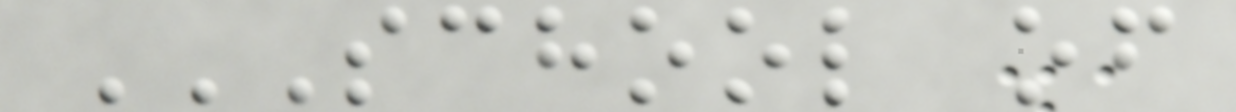SCHOOL OF
